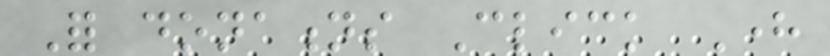For donations Click Here
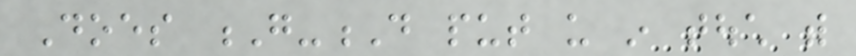Does G-D put us in touch with
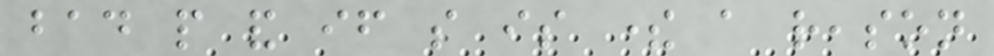bad people and if so is there a reason
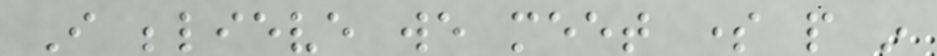I believe we meet some people in
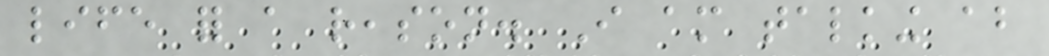life for a reason. I am talking about
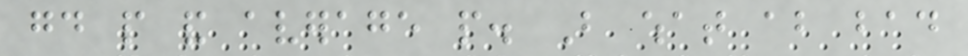good people and average people. But what about bad
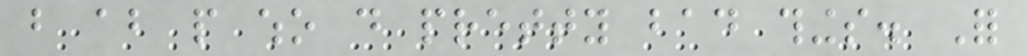but about people who do pretty bad things. For
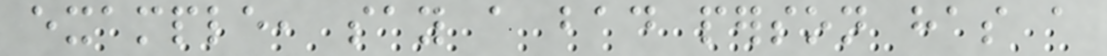example, say a bad person has a
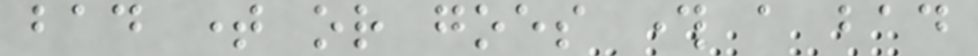bad time or goes through a bad
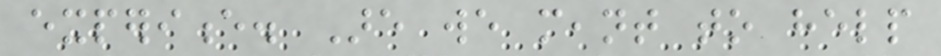experience. Are we meant to help
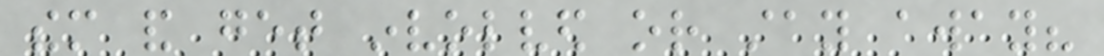them and get involved or stay away?
